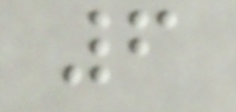6
